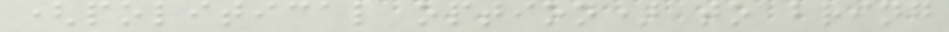(political option) to bring
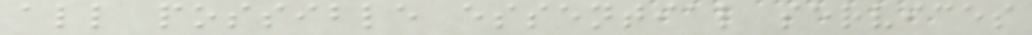all possible essential services
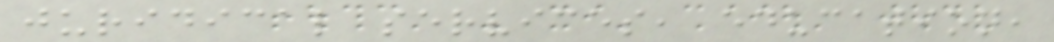juridical services, education,
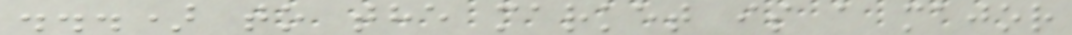...) to the market is a major
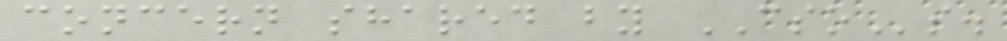concern shared by CSOs.
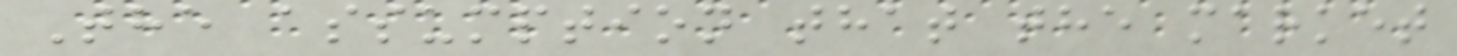The assumption that the market
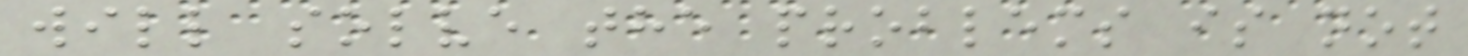will solve the problems is not
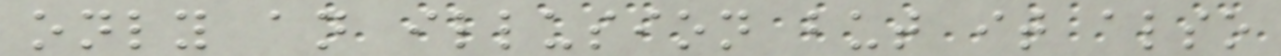only an illusion but it also
